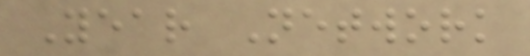Year Network
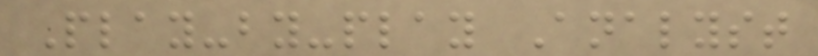Play-by-play Analyst
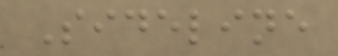Sideline
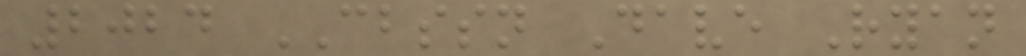2024 CBSSN Dave Ryan
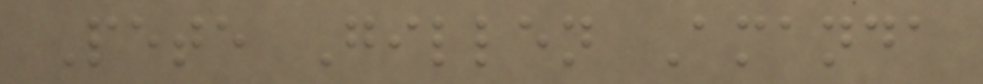Pete Gillen Amanda
